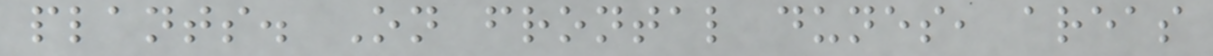plants. On frontal dunes, areas
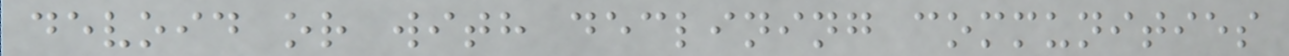devoid or with declining communities
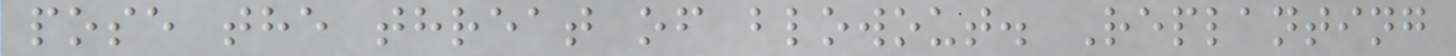pose the threat of blowout. Replanting
